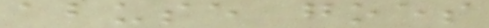abuse goes
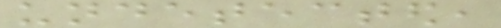undetected,
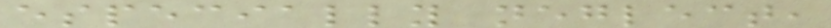especially neglect,
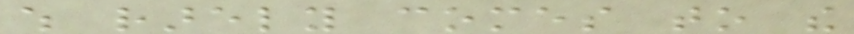which rarely comes to the
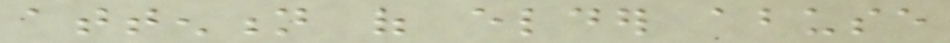attention of elder abuse
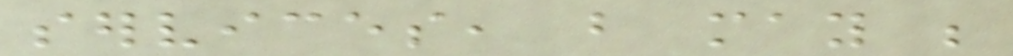services, but may be
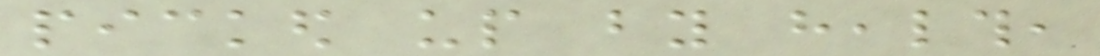picked up by health,
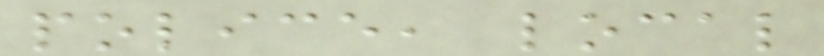police, local
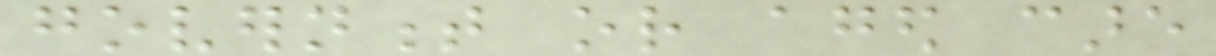government or aged care
